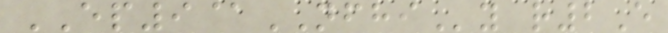EP9@NFHIy r2E
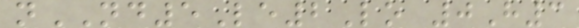nND5Le2Lo 0H3
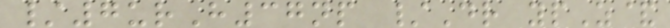/7urH37np /Dr ypZ&
